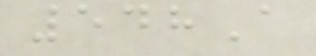548A
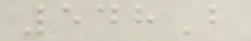548B
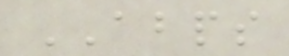ABPS
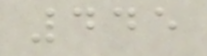445
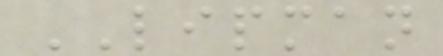LIPMAN
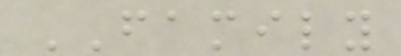FAMILY
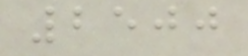2500
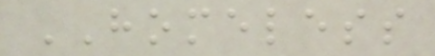HOMELESS
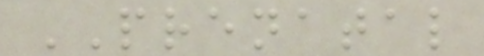PRENATAL
